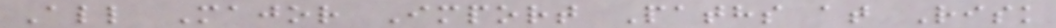All Major Import Paths at Risk
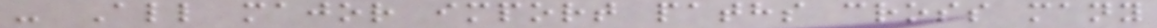- All major import paths cross many
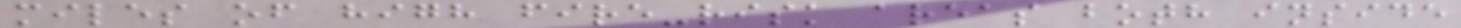miles of high fire-risk areas both inside
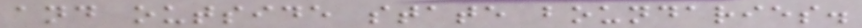and outside state boundaries.
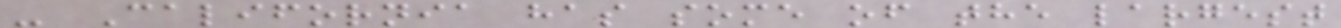- California has some of the largest
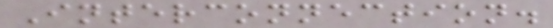Interconnection.
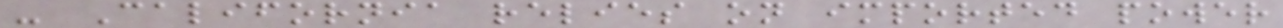- California relies on imported power
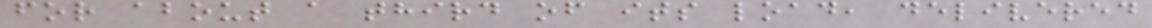for about a third of its load, delivered
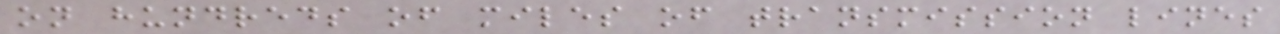on hundreds of miles of transmission lines
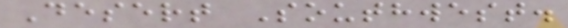Desert Southwest.
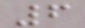6
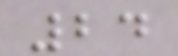24
